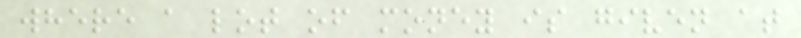where a lot of money is given at
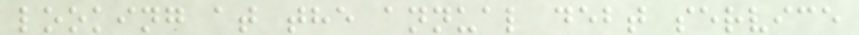looking at the annual debt service
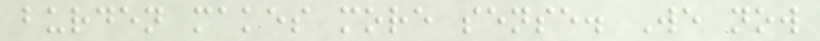burden makes more sense. We now
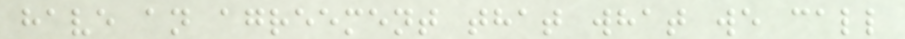have an agreement that what we call
